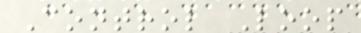Control Loop
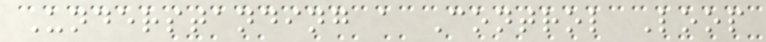Understanding a Control Loop
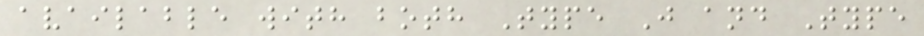available with both Type J and Type
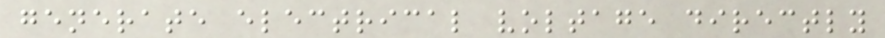generate electrical voltage directly
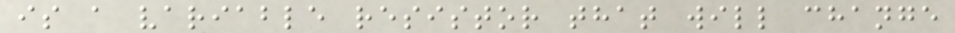is a variable resistor that will change
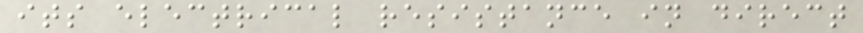its electrical resistance in direct
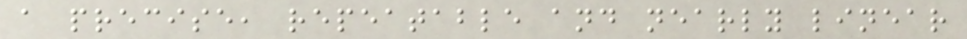a precise, repeatable and nearly linear
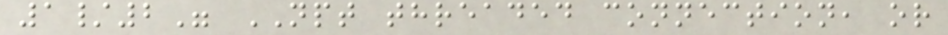1/2" NPT threaded connection, or
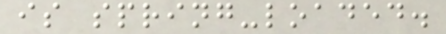is spring-loaded.
